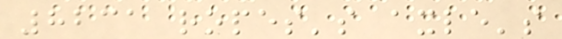8231 ropes's axle's
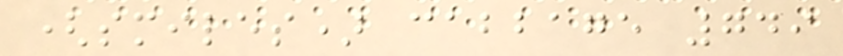(smiles) cabbage 749
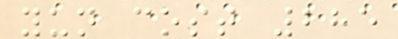yun cost 285
